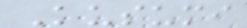Kusumi
